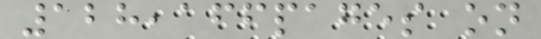128,166pages on
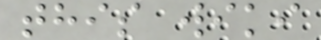this wiki
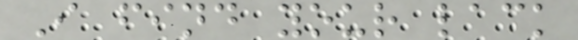I find your lack
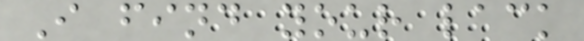I find your lack
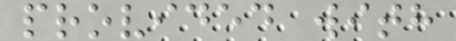provided with
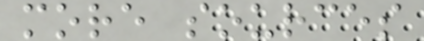more sources
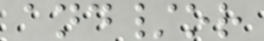and/or
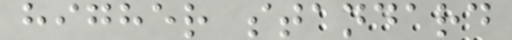higher standard
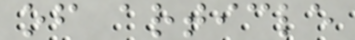of article
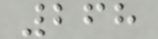268
